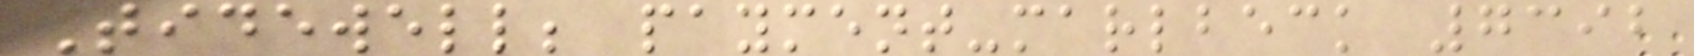Tidewell; payment-marlbeck 7392
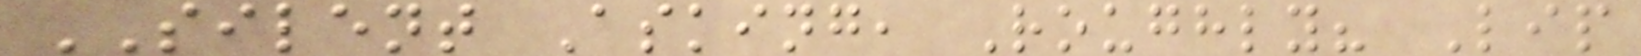SILENT Asking, Roughly? Lip
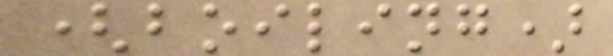(boiling)
